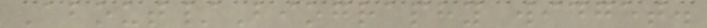About/Biography widget.
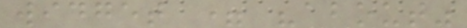widget = "about"
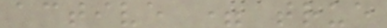active = true
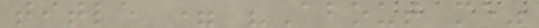title = "About me"
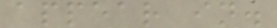appear in.
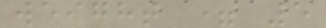weight = 5
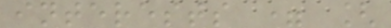interests = [
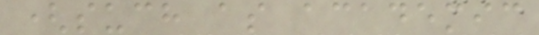(such as academic
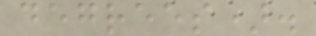degrees).
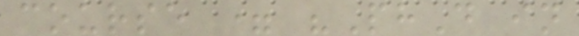course = "PhD in
